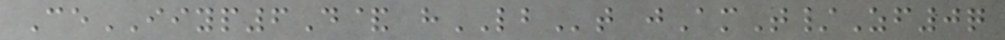CeIIYP6D& hLBt jAmT/Zf0q
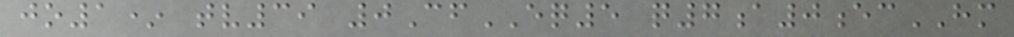jo1* tv39 0CfEQ5 q7a0ecHM
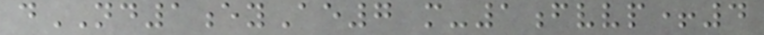dND1eyAe7 m-1fvvp+4
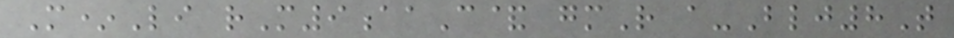M*Li rM9aaC& gmR a-Blj8T
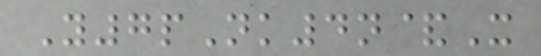Y7pNk4n&X
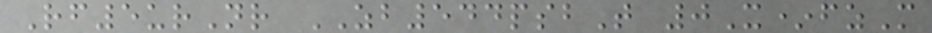Rf5urNr ZB544psbT 0X*fzM
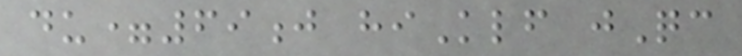du=69j hiKlf jQc
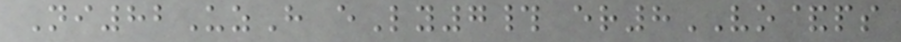Ni82UzH eLy7# er8VO&ps
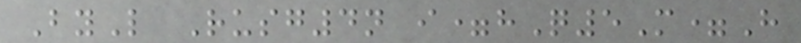ByL Rusg4n i=hQ5M=H
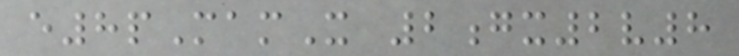e8pMamX 2gx2v8
